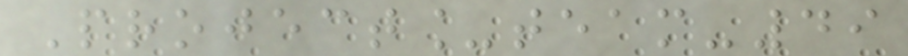Project_team-49
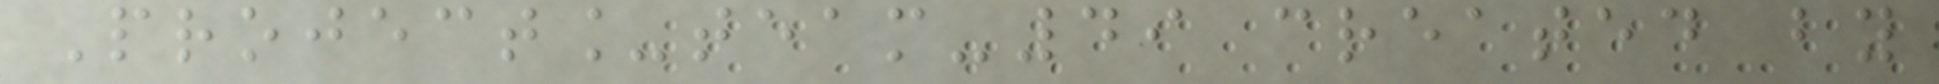Project_team-49 created by
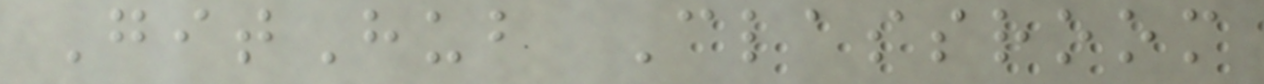GitHub Classroom
